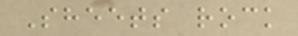Sheets rock
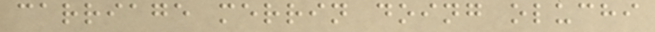carriage merrin doing oluchi
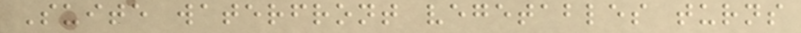Suite waterfront vegetables turns
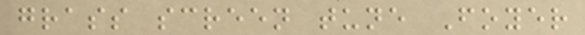grass screen tune Foyer
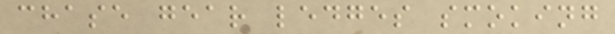chase gear ledges smoking
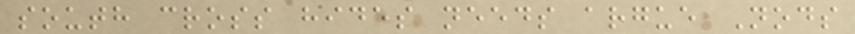south cross hides needs argue Nods
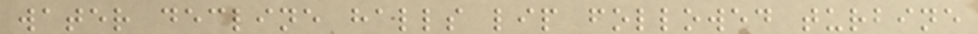water decline halls lip followed turbine
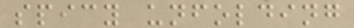spicy unfolding
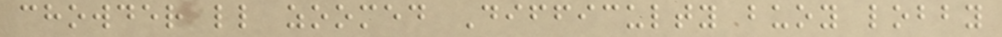chowder ll zoomed Difficulty buoy lobby
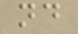nd
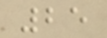25
